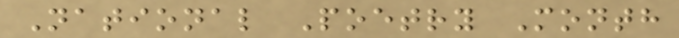National Poetry Month
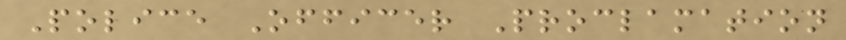Police Officer Proclamation
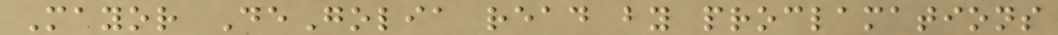Mayor DeGolia read by proclamations
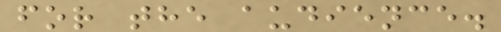for the audience.
